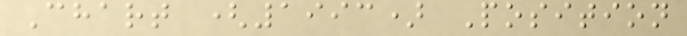Chart (1993) Position
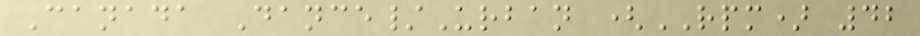Canada Dance/Urban (RPM) 42
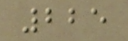225
